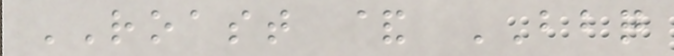ROAST & BBQ
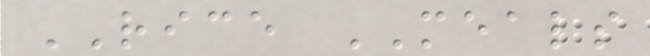RICE MEALS
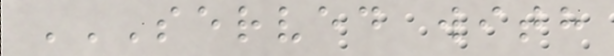SERVED WITH
